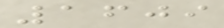1609
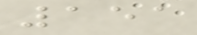151
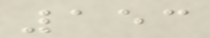153
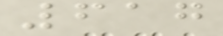617
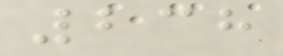238
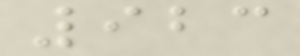923
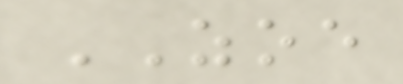ZOE
